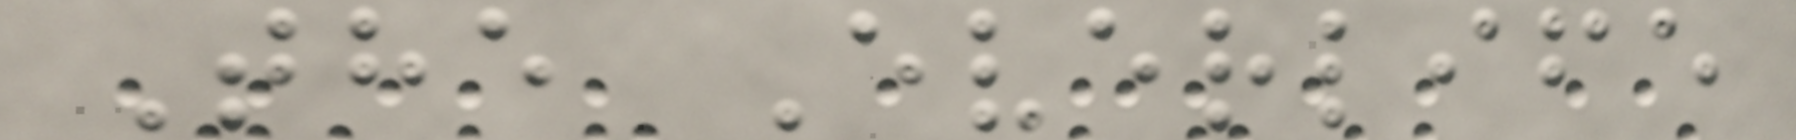The Everlife
